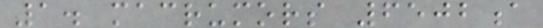1. macrumors 6502a
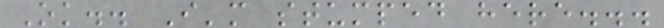Ok.. I'm stumped here...
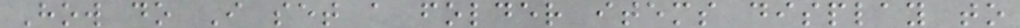How do I set a folder items display to
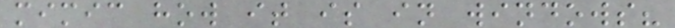mimic how it is in windows?
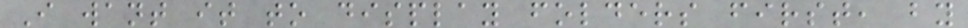I want it to display folders first, by
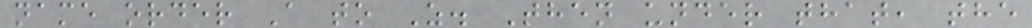name order A to Z. Then under that, the
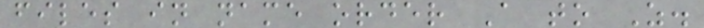files in name order A to Z.
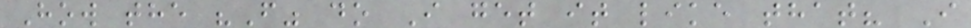How the "F" do I get it like that? I
